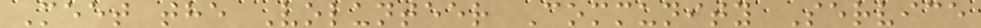Meet the Volunteer Community Service
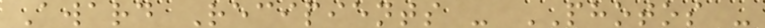Award Recipients - PHOTOS -
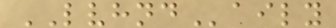LVHNDaily
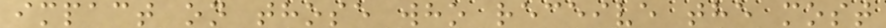impact on those who receive the most
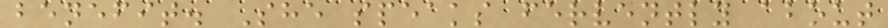benefit. She speaks fervently about
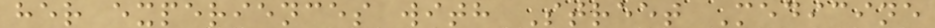her experiences with Street Medicine
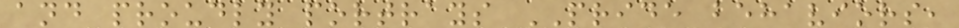and proudly portrays PRIDE behaviors,
